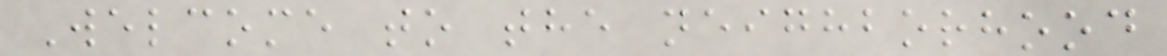Welcome to the neighborhood
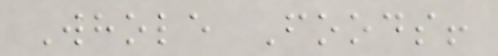Whole Foods!
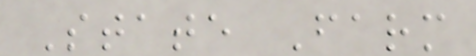State Farm
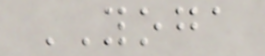YOGA
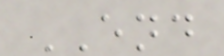END
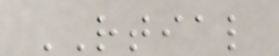RTIAL
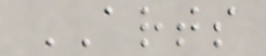ARTS
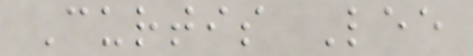Curtis Lee
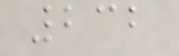232
